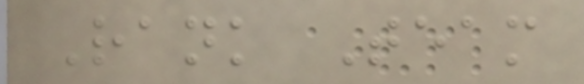Rank Team
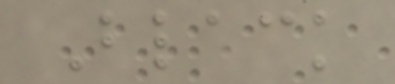Black
